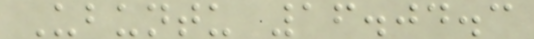Ubuntu 16.04.3
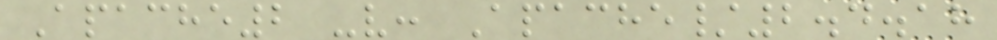Apache2 -v: Apache/2.4.18
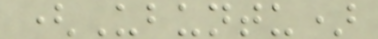(Ubuntu)
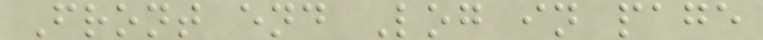Front end Log in page
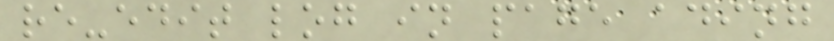re-edit log in page ading
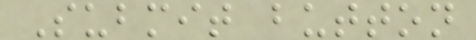Submit button
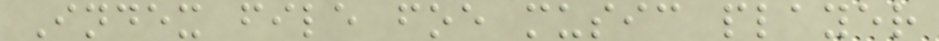Index file foe music player
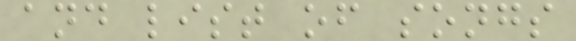and list of songs
